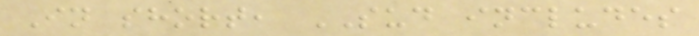In short, SUD includes
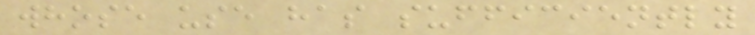whose use has sufficiently
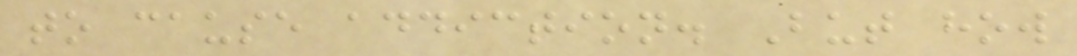to cause addiction. But how
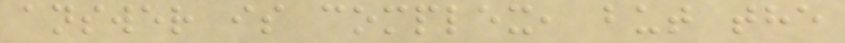answer is complex, but the
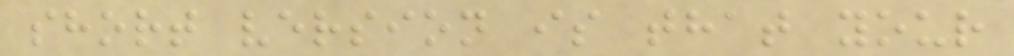short version is that your
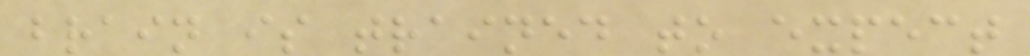brain is trained to expect
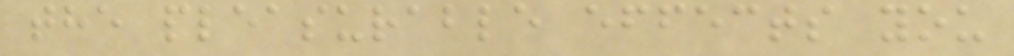the pleasurable effects you
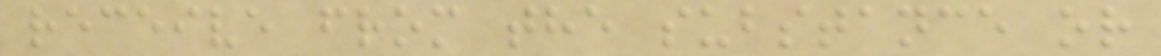receive from the substance or
